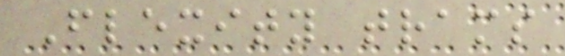Flexity trams
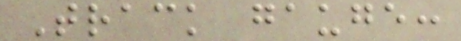Track gauge:
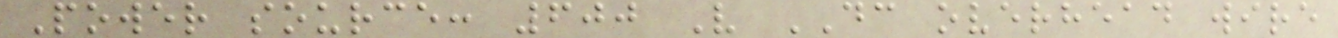Power source: 600 V DC overhead wire
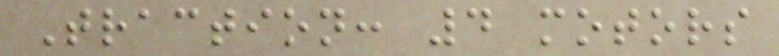Traction: 4 motors
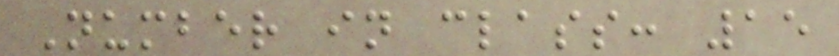Number in class: 15
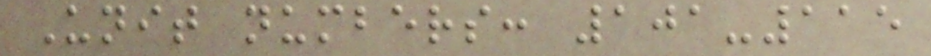Unit numbers: 101-115
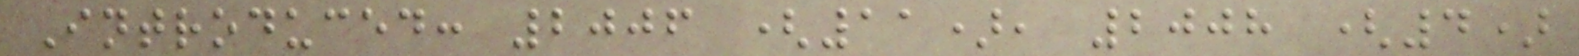Introduced: 2006 (11), 2008 (4)
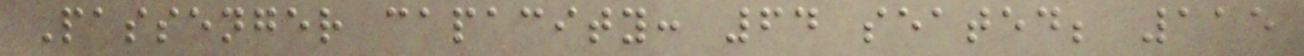Passenger capacity: 64 seated; 115
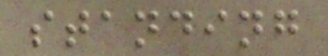standing
